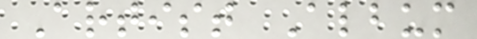Artist Album
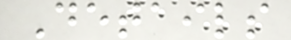Details
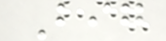Big
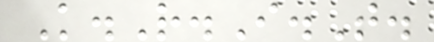K.R.I.T.
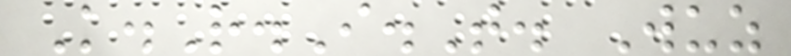K.R.I.T. Wuz
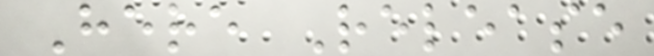Here Release
